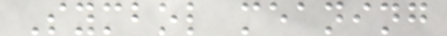Symbol meaning
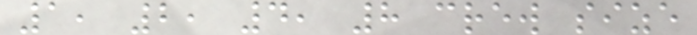1, 2, 4, 8 crew size
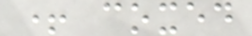+ coxed
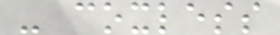- coxless
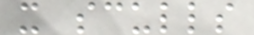x sculls
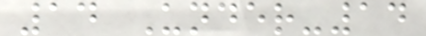14 Under-14
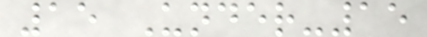15 Under-15
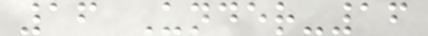16 Under-16
